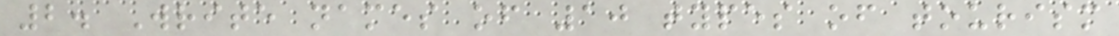2. Write names of 10 types of tourism
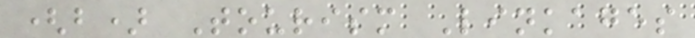(b) Tourism Linkages
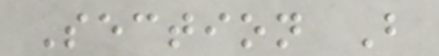Section B
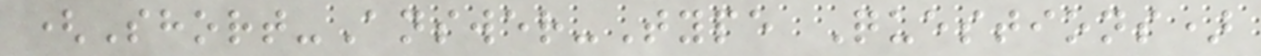(Short-Answer-Type Questions)
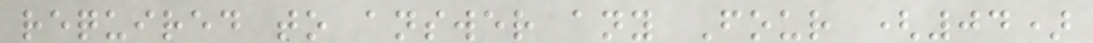required to answer any Four (04)
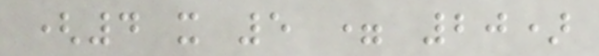(4 x 5 = 20)
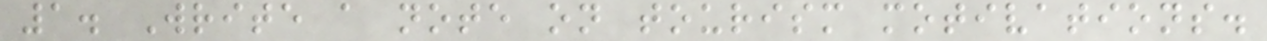1. Write a note on tourism motivations.
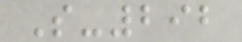S-292
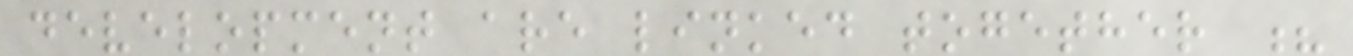development are linked together ?
